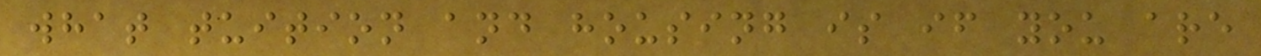what tuition and housing is if you are
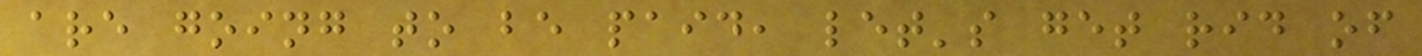are going to be paid, let's get rid of
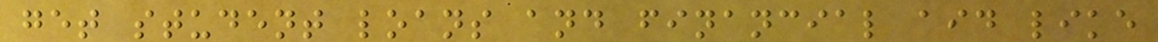get student loans and financial aid like
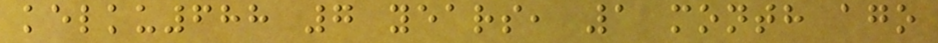kelku688 7 years, 1 month ago
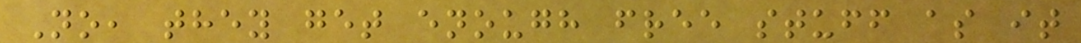No, they get enough free stuff as it
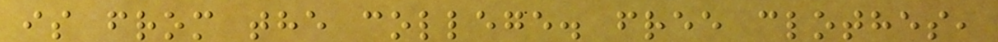is from the college. free clothes,
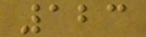123
